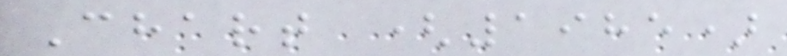Chart (1985)
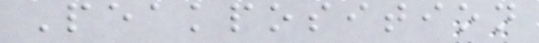Peakposition
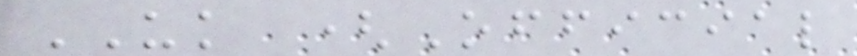UK (Official
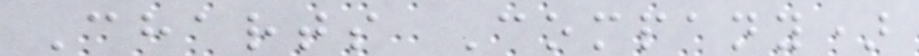Charts Company)
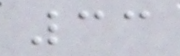33
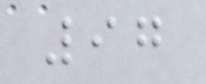97
